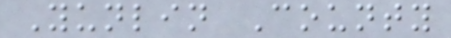Yunlin County
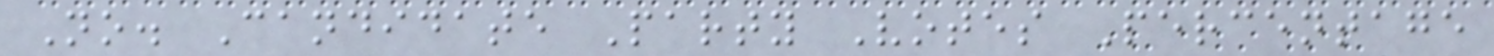No. Candidate Party Votes Percentage
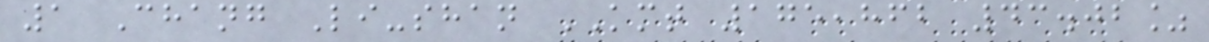1 Chang Li-shan KMT 175,862 43.02%
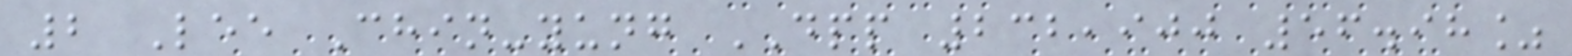2 Lee Chin-yung DPP 232,900 56.98%
